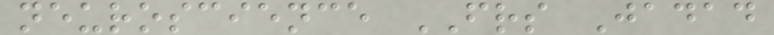neuroscience FRS Jadad
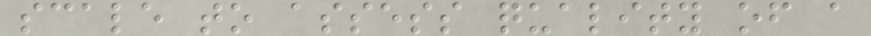scale to assess quality of a
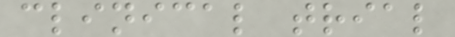clinical trial
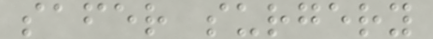safer surgery
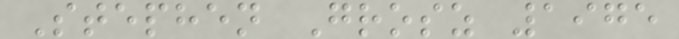Stephen Grosz 1975
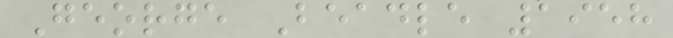George Beadle 1958
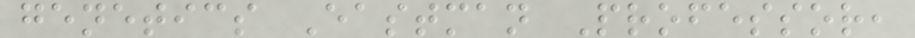genetics Eastman Professor,
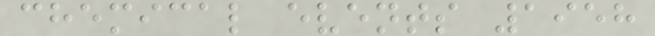chemical events 1958
